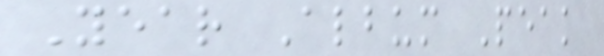Year Album Peak
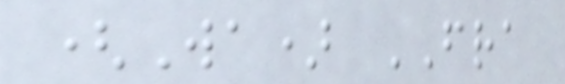(Wa) FRA
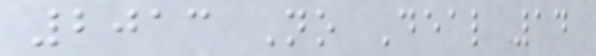2013 No Deal 14
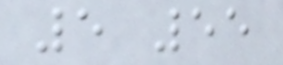5 55
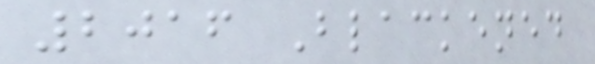2016 Blackened
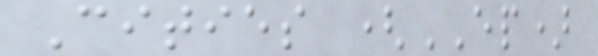Cities (EP)
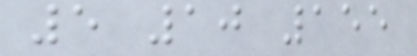5 10 155
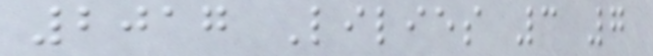2017 Lilies 3 7
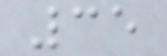35
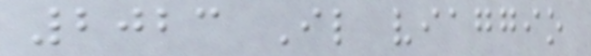2023 Il viaggio
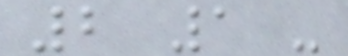2 1 -
